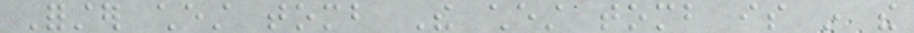Forster chest tomb The chest tomb is in the
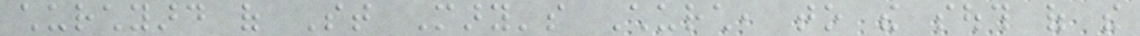churchyard of St Mary's Church, to the south of the
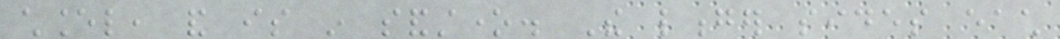chancel, and is in sandstone. The longer sides each
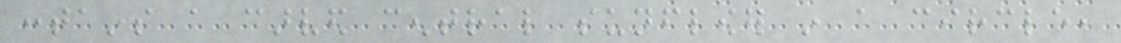contains a carved central sunflower in a circle,
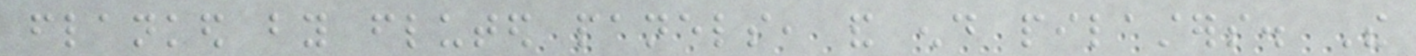flanked by fluted panels, and end pilasters. The
